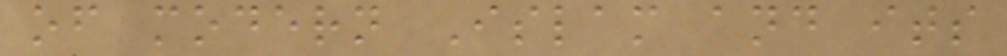of modern Islam and its
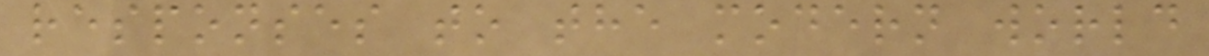responses to the modern world
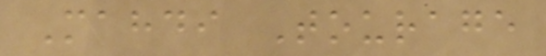Mahdi Tourage
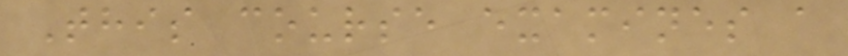This course examines a
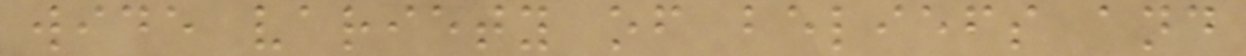wide variety of beliefs and
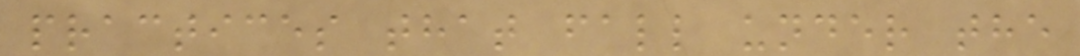practices that fall under the
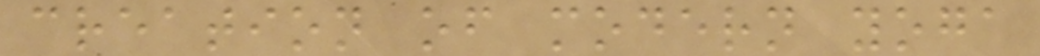creation of modern yoga
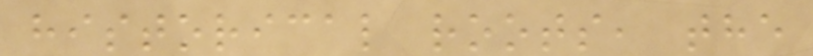historical roots, the
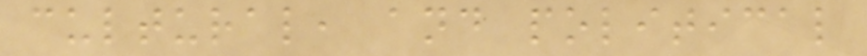cultural, and political
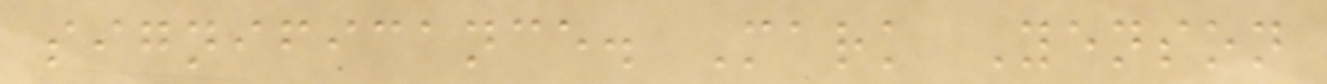significance. Mark Yenson
